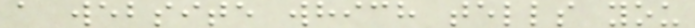a website which tells you
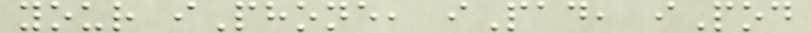your iPhone, iPad, iPod
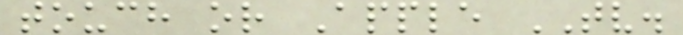touch or Apple TV.
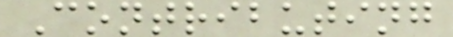Contributing
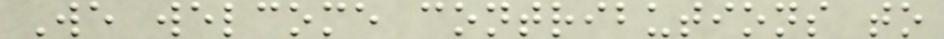We welcome contributions to
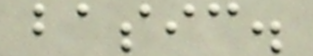basic.
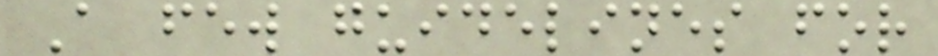A few guidelines for
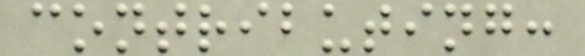contributing:
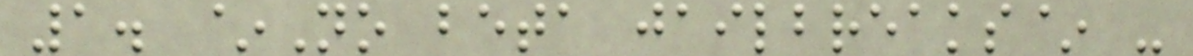1. ~No beta jailbreaks~ -
